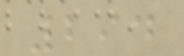294
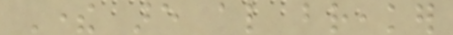There are also breaker
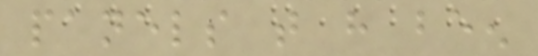panels that have been
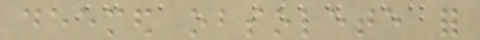deemed obsolete for
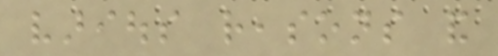various reasons and
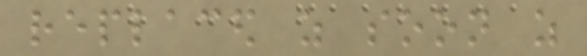replaced as soon as
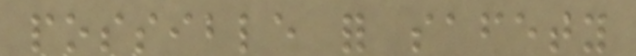possible for safety
